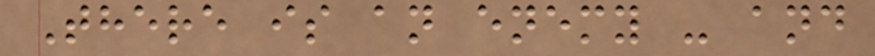There is an enemy - and
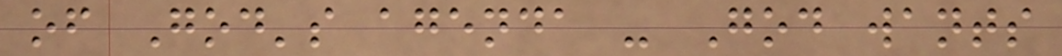of God's agenda - God wants
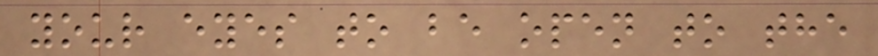your eyes to be open to the
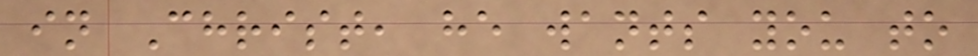in Christ, he wants you to
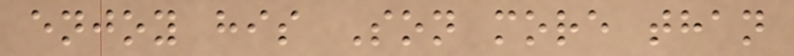enjoy his Son more than
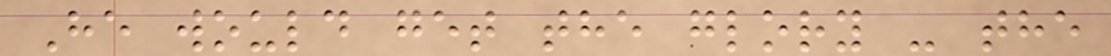He would get the glory - the
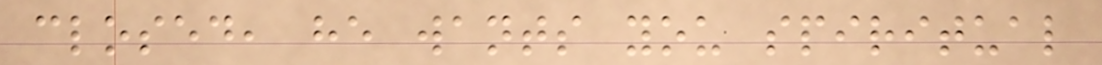closed, he wants you spiritual
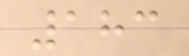183
